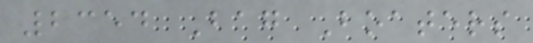2354 Bag Boaters
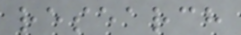research
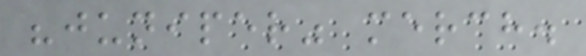"juniper" merch.
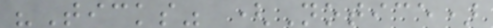"Ticks" (Notice)
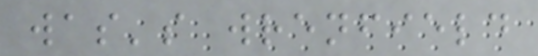was's wrenfield
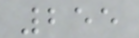255
